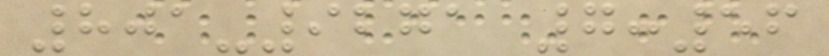801-9271 7:56
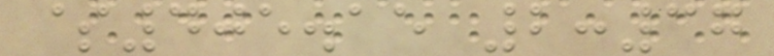$405.15 2:37
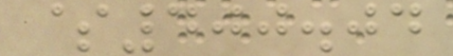$400.04
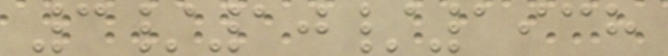3/10/1938
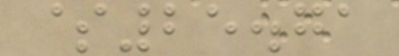$25.71
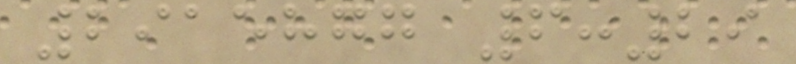2915877 6:29
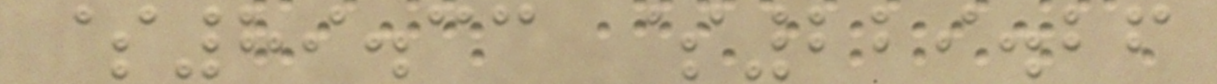$89.33 $229.26
